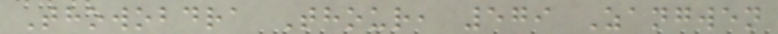Thowobdra Thour, 579 Zangwen
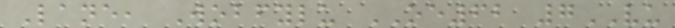Lane, Wobfylu OE62 7VU
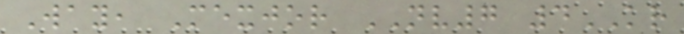Way, Mexjor NV7 4KR
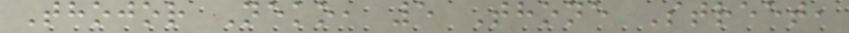Thojor Neko, 5 Thone Street,
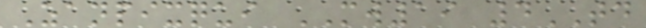Zanpixqui MW19 4TD
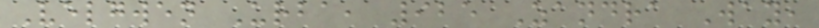Velgwen Urba, 925 Zandra Way,
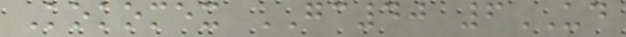Kokomex GC40 6UD
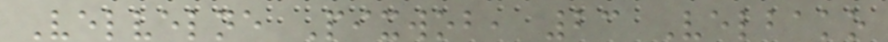Velvelne Pixwob, 23 Velbako
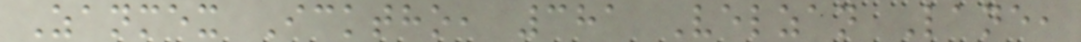Zanmex Icktho, 381 Velzan Lane,
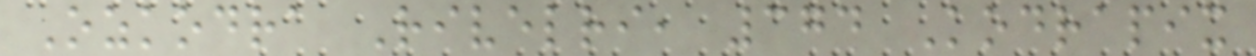Ozkodra Rivelri, 374 Kodrapix
